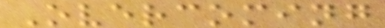Overcoming
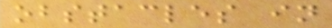obstacles in
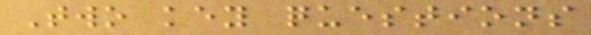Two key questions
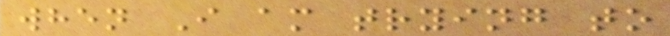when I am trying to
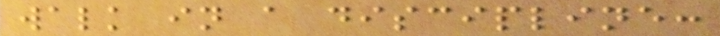walk in a discipline:
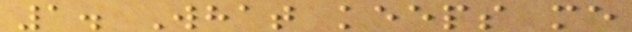1. What keeps me
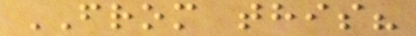FROM this?
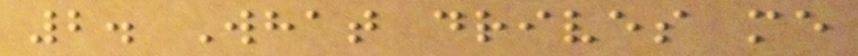2. What drives me
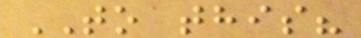TO this?
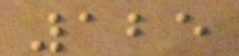125
